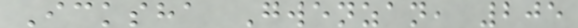Icksha Gwenzan, 205
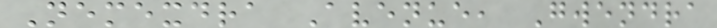Nemexdra Avenue, Gwendra
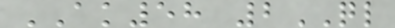AK58 2QL
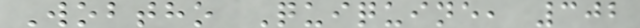Wobtho Quiquine, 302
